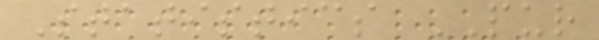Statistics PUR
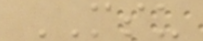MSU
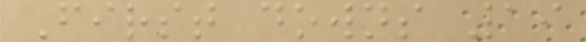First downs 19
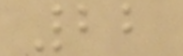22
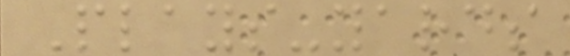Plays-yards
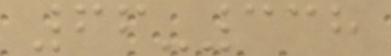66-338
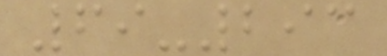69-293
